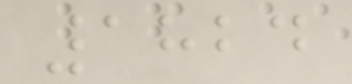1824
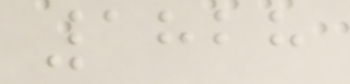1828
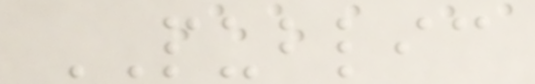PUBLIC
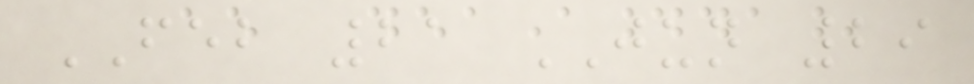FEB 21 JUN 29
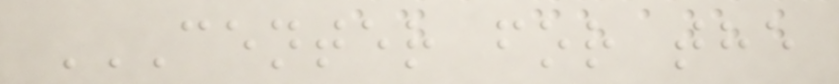CENTER FOR THE
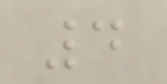4
